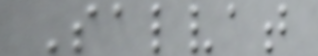Salvat
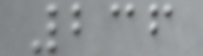236
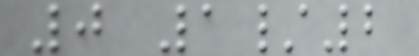0 1/2
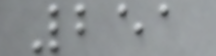251
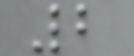2
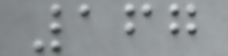167
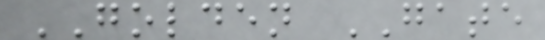GOLDEN GATE
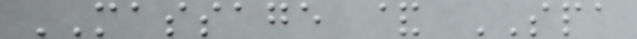MASSAGE & SPA
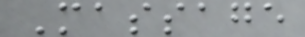Massage
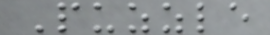Puzzle
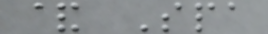& Spa
